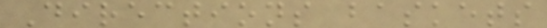Directions baskets
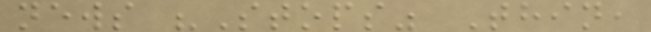news "Stops" Thin,
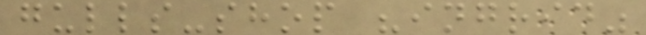gulls-shop "ingrid"
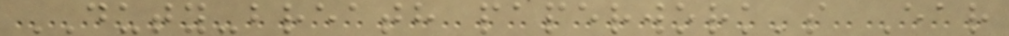DUTY-breath paperwork's Ear
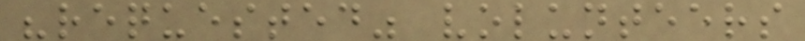"requested" volunteers
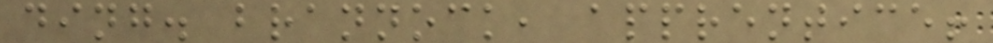ding. brannock, apprentice!
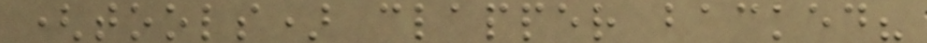(tools) clapper backed?
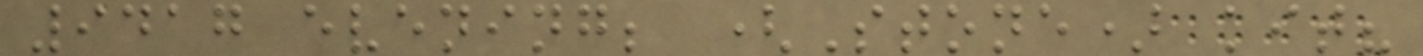9417 evening; (Stone) kit?
